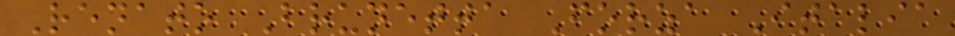Renato Brunetta Forza Italia
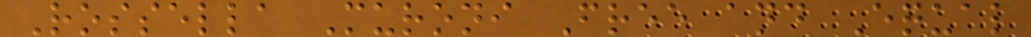Rossella Muroni Free and Equal
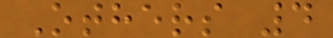Others 4
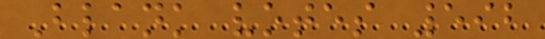Blank votes 592
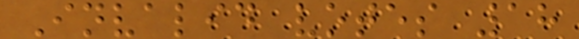Invalid votes 18
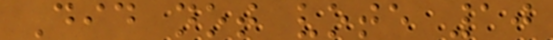Did not vote 10
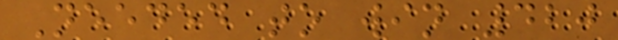Needed to win 420
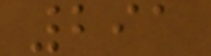291
